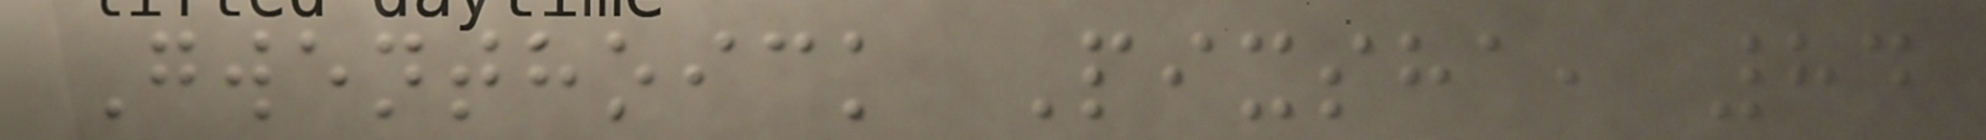Gwenthoick Pixsha, 84
